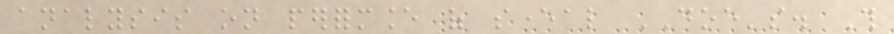analysis on performance of several DOE's. This
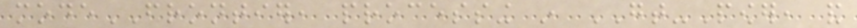modeFRONTIER, processing in GT-Power, and
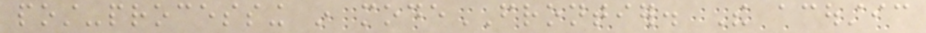post-processing in modeFRONTIER. The acoustic
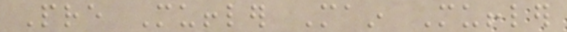Pre Muffler Main Muffler
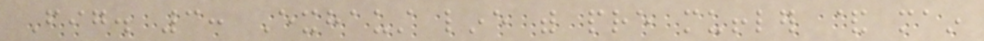Fig. 3: Exhaust line with pre muffler & main
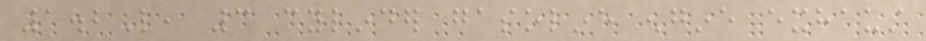1.2L, 3 cylinder gasoline engine exhaust
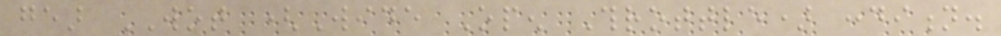gear WOT (Wide Open Throttle) condition.
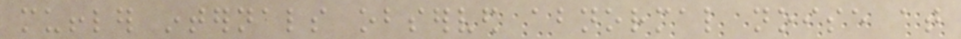muffler internals observed abnormal noise at
